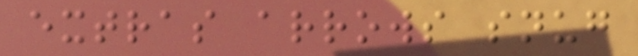extras arrows snug
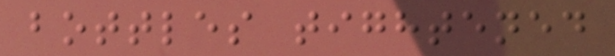bottles tightened
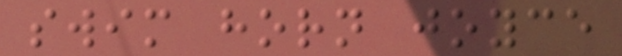swim horn joyce
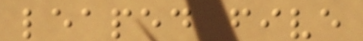leaped five
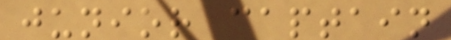junior captain
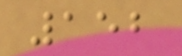152
